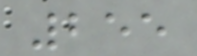255
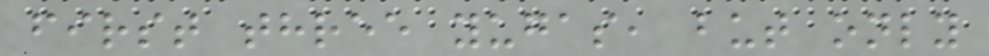first three yugas, but only
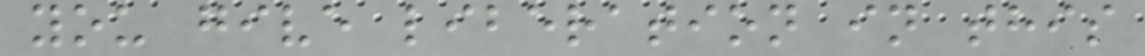you give liberation in this
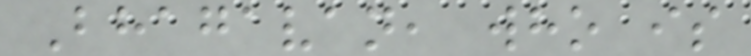Bhagavan, who is
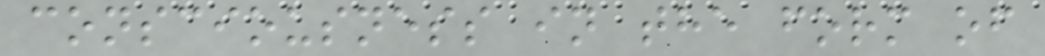consciousness in the form of
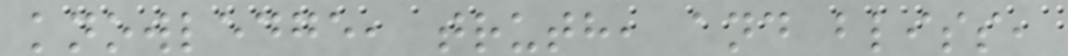knowledge, truth, and bliss,
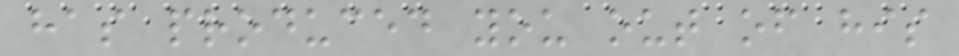has produced you out of his
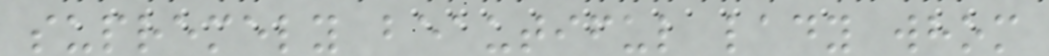supremely beautiful lady whom
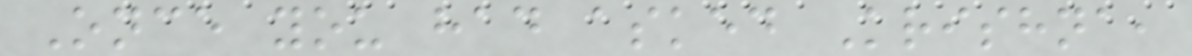Once you had asked Krishna,
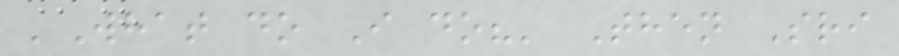'What do I do?' Then Sri
